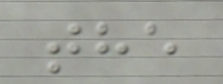the
